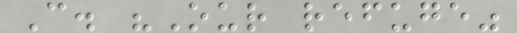C. "Our refuge"
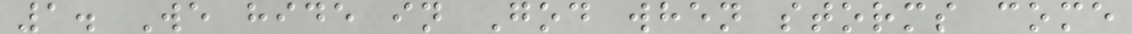1. We hide in God when storms come
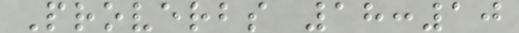Proverbs 18:10
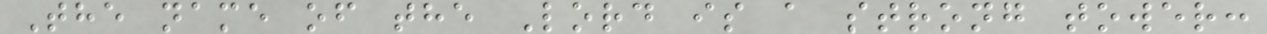The name of the Lord is a strong tower:
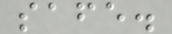safe.
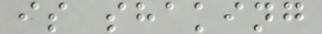is shaking
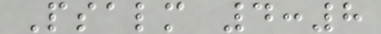Psalm 4:8
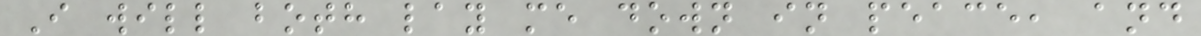I will both lay me down in peace, and
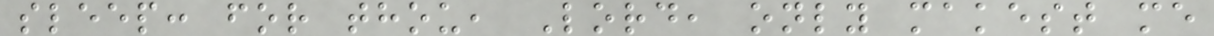sleep: for thou, Lord, only makest me
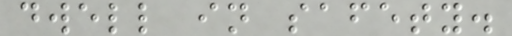dwell in safety.
